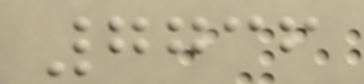7736
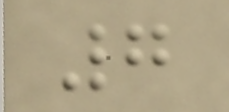7
